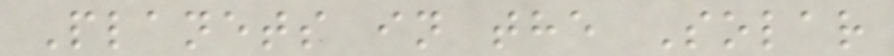Planets in the Solar
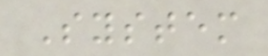System
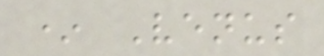* Venus
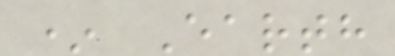* Earth
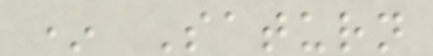* Saturn
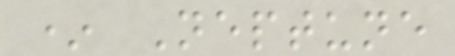* Neptune
